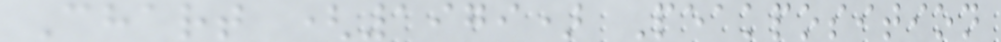Chart (1979) Peakposition
